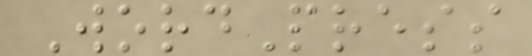WordPress
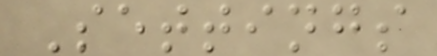Settings
